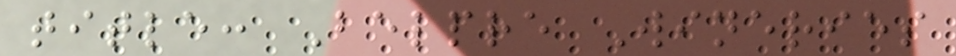title: Belpre Wineries
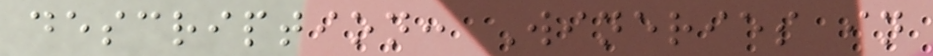description: Wineries in
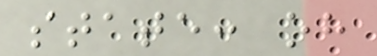state: oh
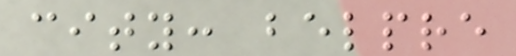city: belpre
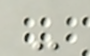-
